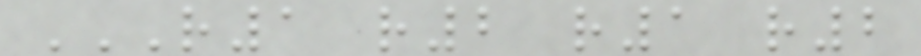R1 R2 R1 R2
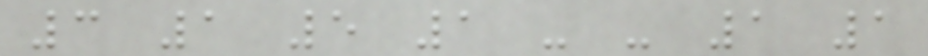3 1 5 1 - - 1 1
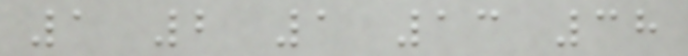1 2 1 13 38
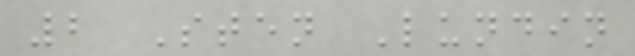2 Sten Lundin
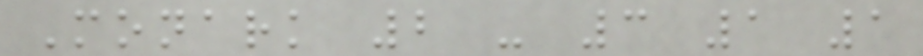Monark 2 - 3 1 1
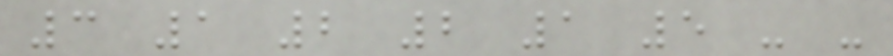3 1 2 2 1 5 - -
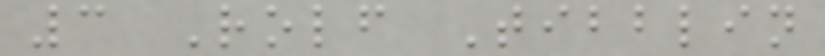3 Rolf Tibblin
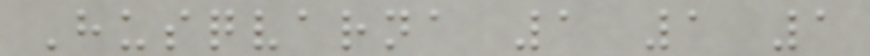Husqvarna 1 1 1
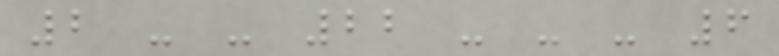2 - - 22 - - - 6
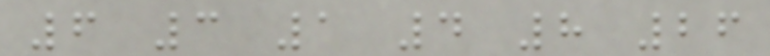6 3 1 4 8 26
